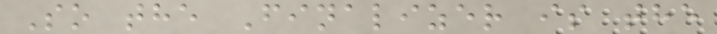So the Finalizer is the
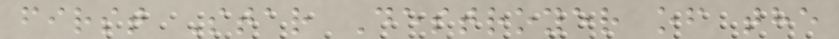first Star Destroyer of the
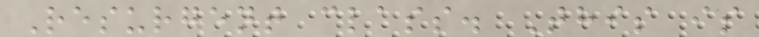Resurgent class. This is
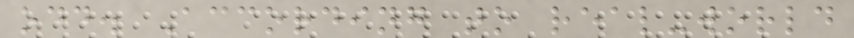odd. According to real-world
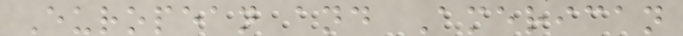European and American
